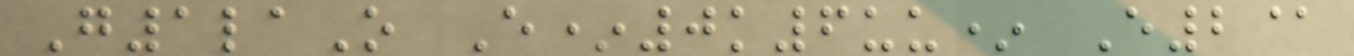G1laO E*0k6uu* E2@
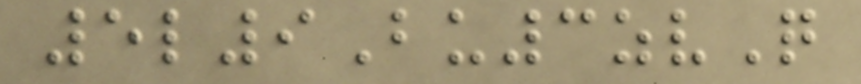5l9Bu3zvQ
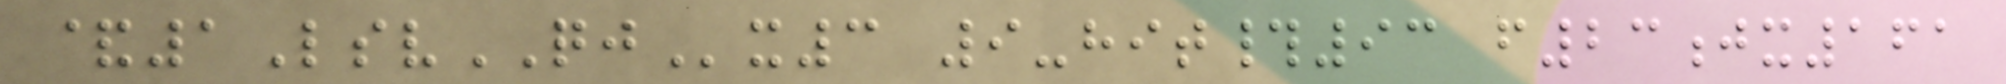&1LsvQJx3 9-hit#93 f23jx161
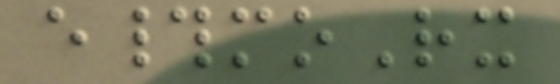e#moRx
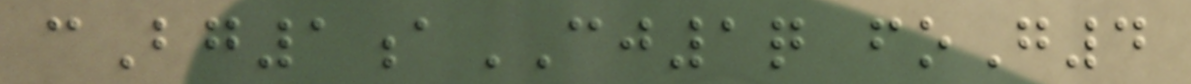cBg1aCJ1q foG4
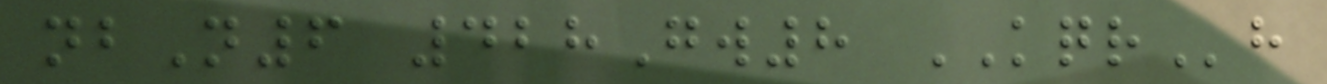nbN6 428Gw8 KQRh
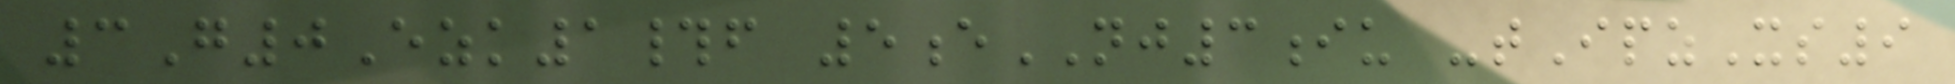3G0Ezk1#f 5eNJ3iu -tIpzXs9
